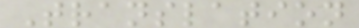Translation
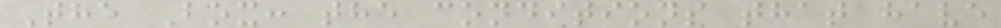The Box: the conditions that have
